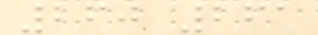260 261
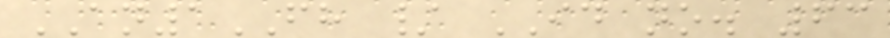AN1FH / ID no. 63
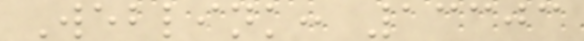Weblink: 13303
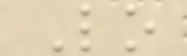Lo
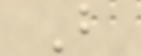B
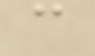c
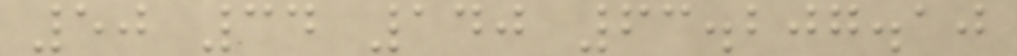50 34 140 63.207.10
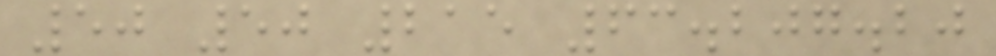50 50 215 63.207.20
